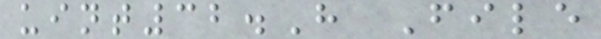uint32.H File
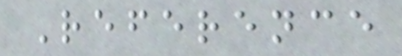Reference
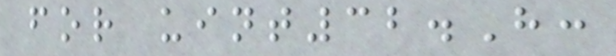for uint32.H:
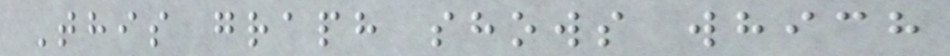This graph shows which
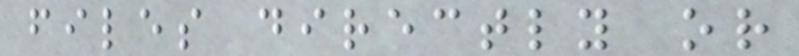files directly or
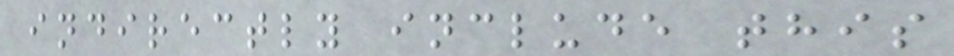indirectly include this
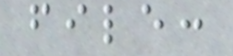file:
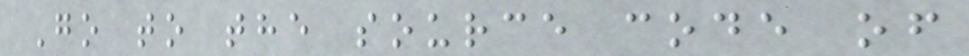Go to the source code of
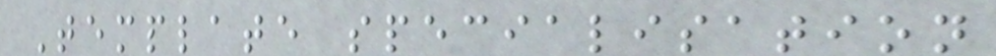Template specialisation
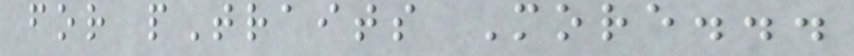for pTraits More...
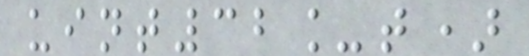uint32_t)
